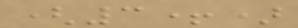(3+)
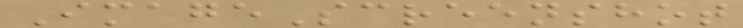ImageScreenshot
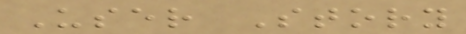User Story
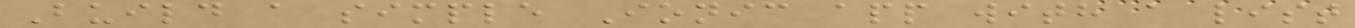Build a simple Ionic app with a list
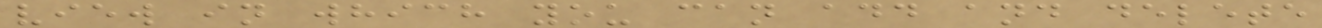view in which you can add and delete
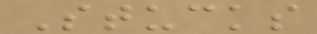Stucks
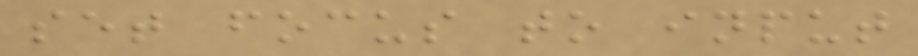set focus to input
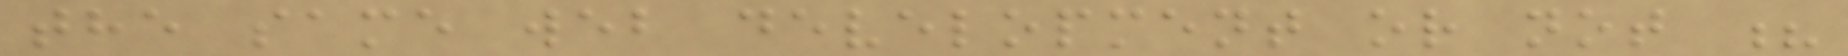the same web development or not ?
